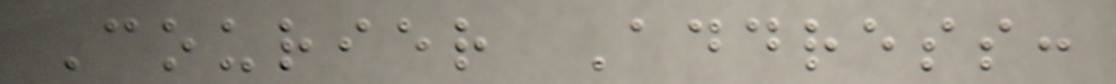Courier Address:
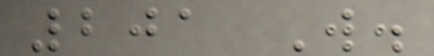201 W.
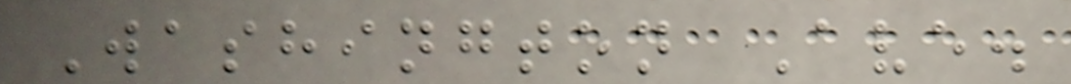Washington Ave.
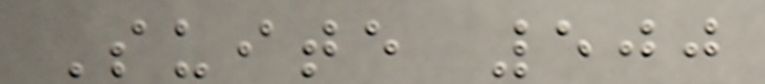Suite 500
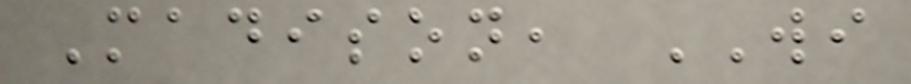Madison, WI
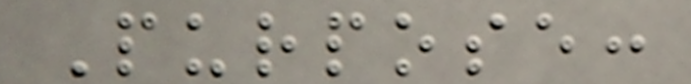Purpose:
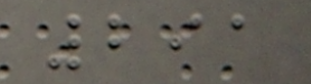291
